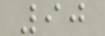90
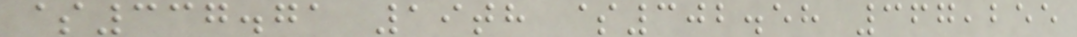$337.71 19th $302.58 367,255
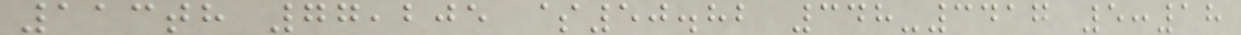113th 77,205 $50.82 348-3417 5:18
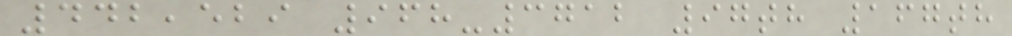442,529 968-3712 97th 167th
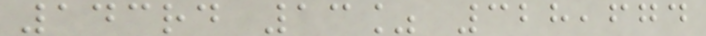143rd 13% 328,674
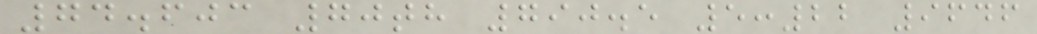74.603 70th 790.5 5:22 9646
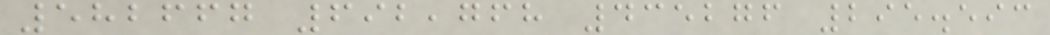582667 692,768 435276 295.593
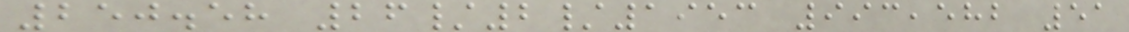250.58 26/2/1953 993,582 51
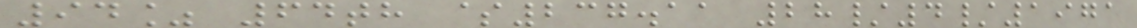94% 64th $237.11 28/4/1971
